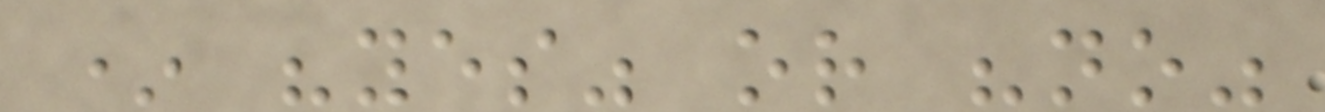* "yes" or "no"
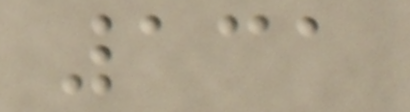131
